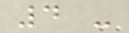4 -
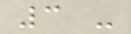3 -
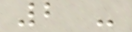2 -
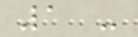1 -
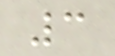3
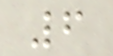6
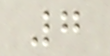7
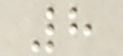8
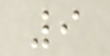9
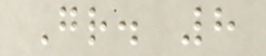Gr. 8
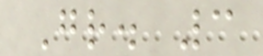Gr. 3
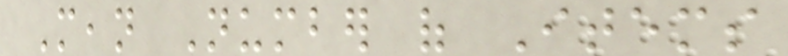Mean Number of Items
